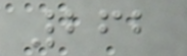262
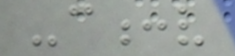-c:v
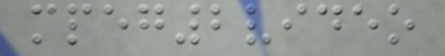mpeg2video
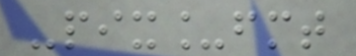-pix_fmt
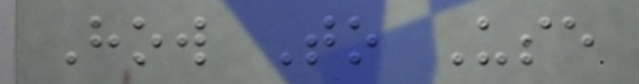How To Use
